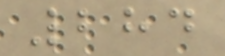284
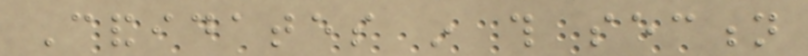Candidates in this section
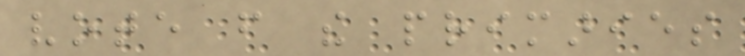vote from the primaries
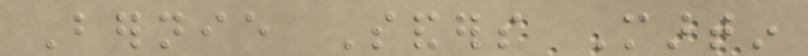Bernie Sanders Martin
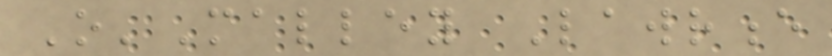O'Malley Lawrence
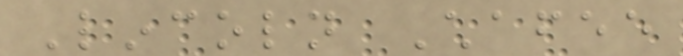Lincoln Chafee
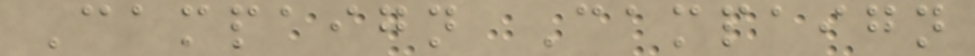Campaign Campaign
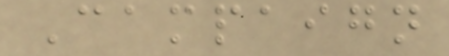Campaign
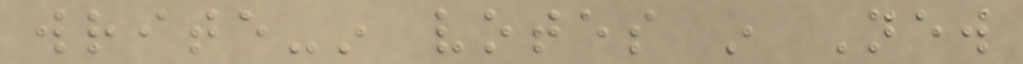write-in votes in New
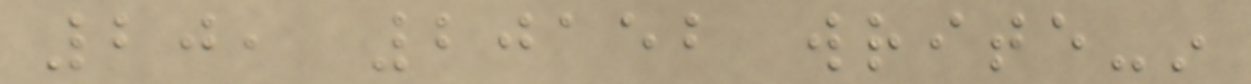20, 20152 write-in
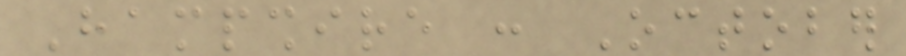Hampshire : October
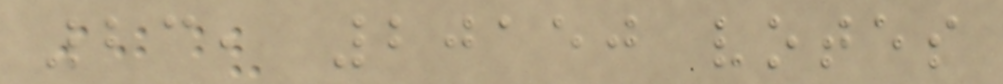23, 20150 votes
